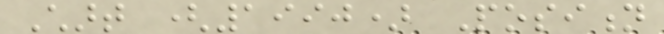Chart (1990) Position
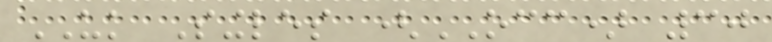UK Singles (OCC) 30
